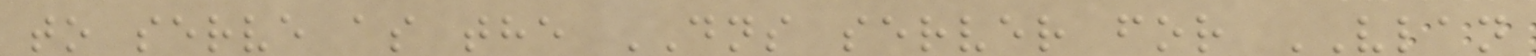to serve as the DNS server for VLAN
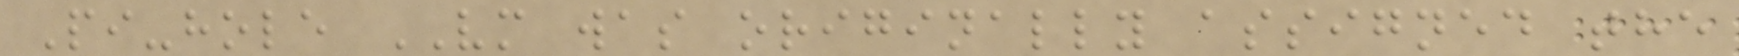Pi-hole VM was originally assigned the
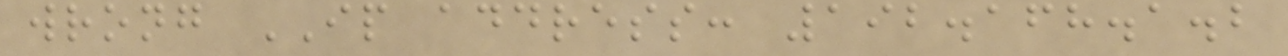wrong IP address: 192.168.1.2
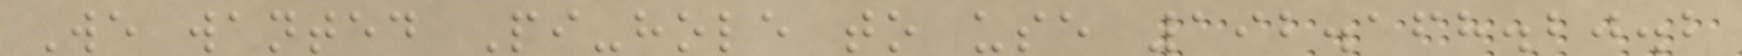We wanted Pi-hole to use 192.168.20.2
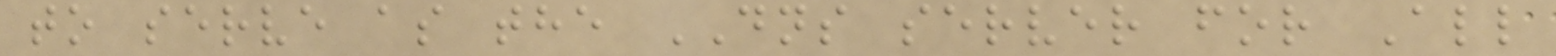to serve as the DNS server for All
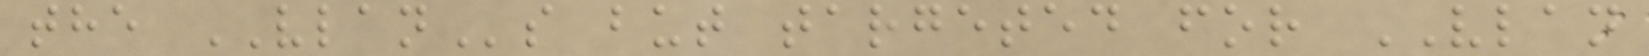the VLANs but targeted for VLAN
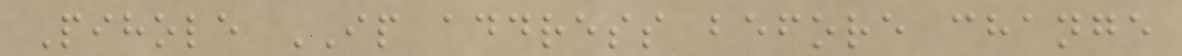Pihole IP address before change
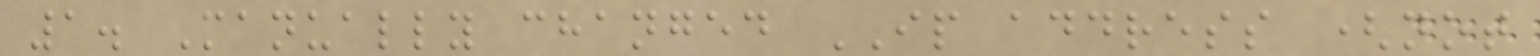1. Manually changed IP address (not
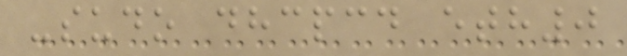-sudo dhcpcd eth0
